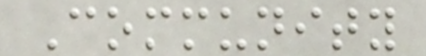Community
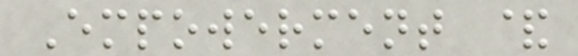Empowerment &
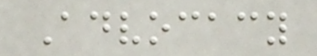Advocacy
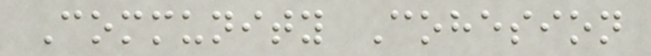Community Cohesion
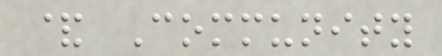& Community
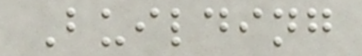Building
